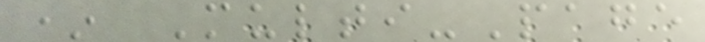* Multi-Page
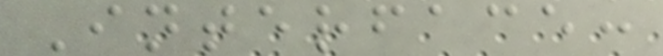Interface:
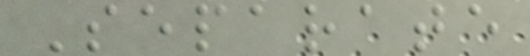Separate
